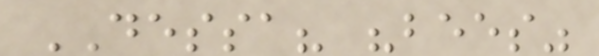DESSA? "bees"
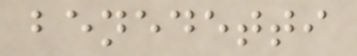benedetti
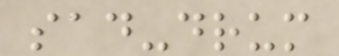sad-drum
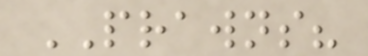PRAWNS?
